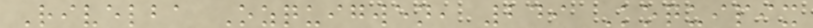Rivelba Ozquigwen, 249 Koquipix
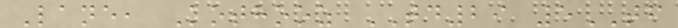Lane, Kothooz TD29 5TF
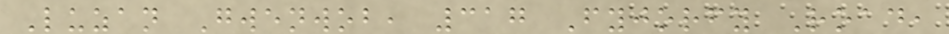Luzan Gwenwob, 317 Fyjorfy Road,
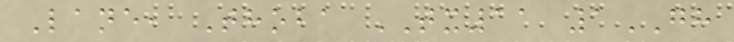Lane, Thoba TX11 1GH
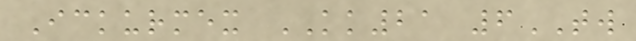Ickurmex KK21 6TW
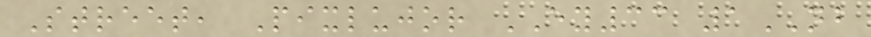Street, Pixlujor EY33 1NB
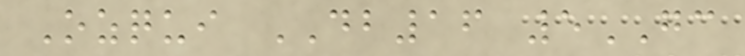Ozqui DB16 5GC
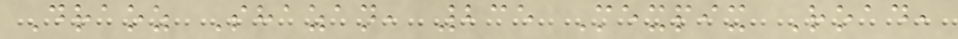Draoz Shazan, 235 Mexpix Road,
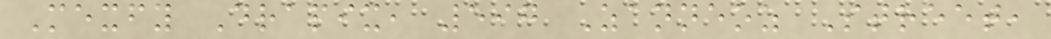Mexfy Drapix, 597 Zanneoz Street,
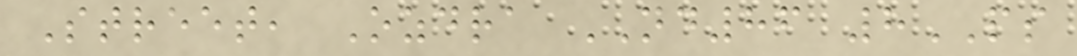Street, Ozdra ND86 8PS
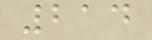214
